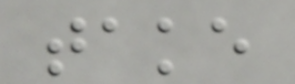take
